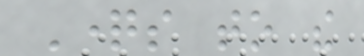Questions to the
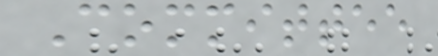Committee
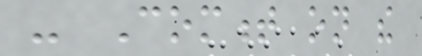- Comment on the
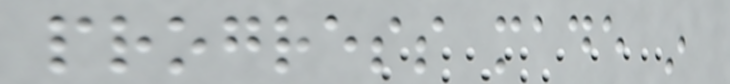progress made in
